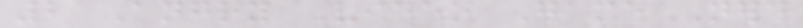2 Angry Video Game Nerd
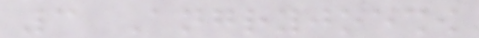3 Angryjoeshow
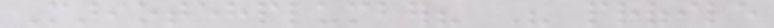Mariotehplumber? His profile
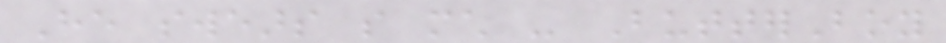He swears so much - ButterBoy
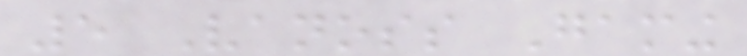5 Vanoss Gaming
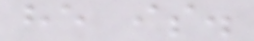he is.
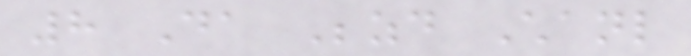8 Da Bezd Chanl
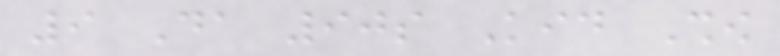9 Da 90s Kid Show
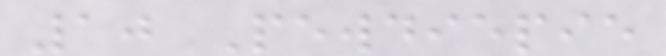10 Pewdiepie
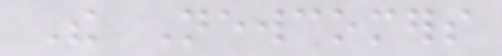The Newcomers
